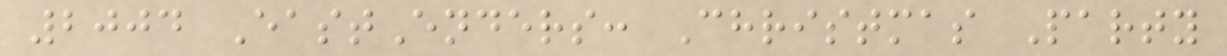2004 EastEnders: Christmas Party
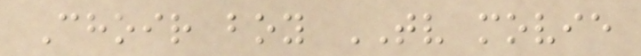Choir boy TV movie
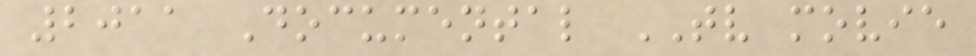2011 Documental TV movie
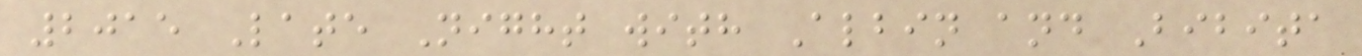2015 Late Night with Albin and Bibita
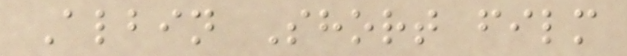Albin Short film
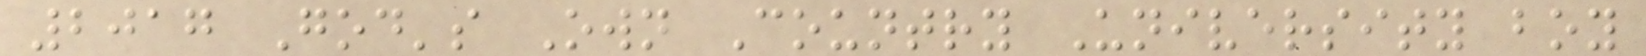2017 God's Own Country University boy
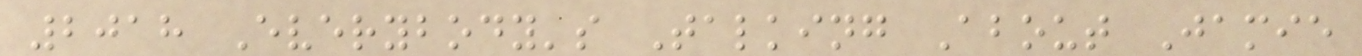2018 Everybody's Talking About Jamie
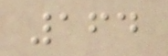164
